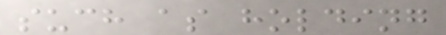such as holding
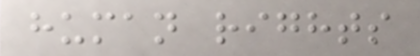human rights
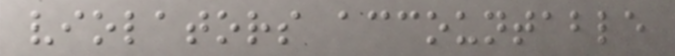violators accountable
